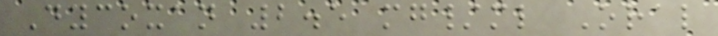Dycoxan 2.5 mg/ml Oral
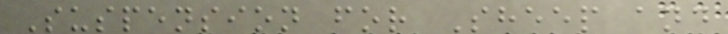Suspension for Sheep and
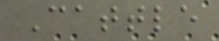Cattle
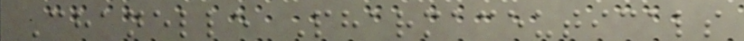Chanelle Pharmaceuticals
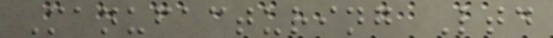Manufacturing Ltd
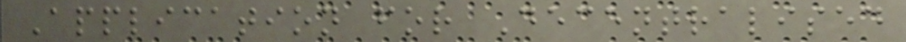Application for Decentralised
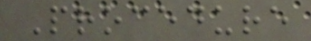Procedure
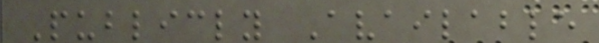Publicly Available
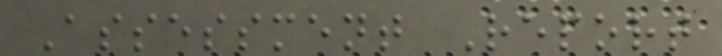Assessment Report
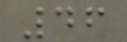46
